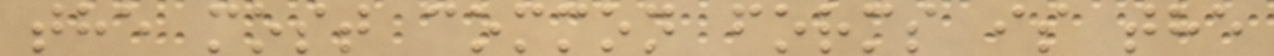the most common forms is the
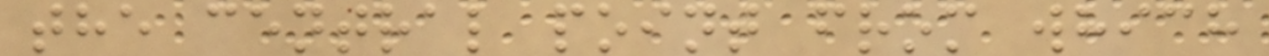the central point from which
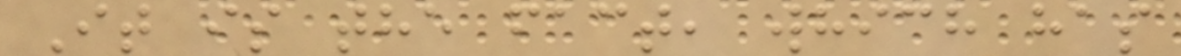It is the fact, which has
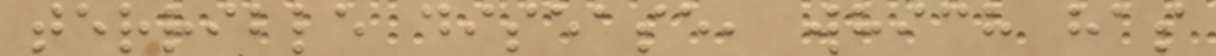terrible disease, which has
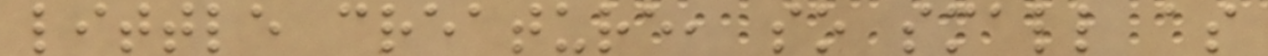little creature, so small as
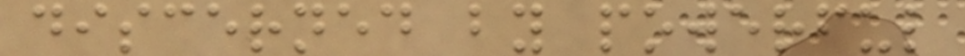discerned by powerful
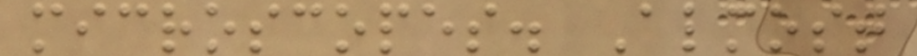microscopes. Almost
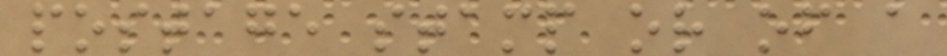postage stamp or of a
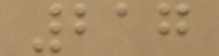217
